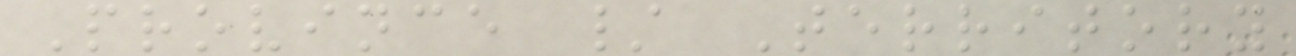Province / Territory
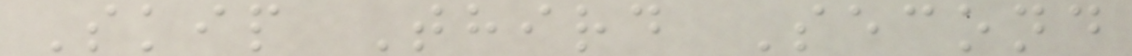Skip Third Second
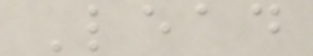Lead
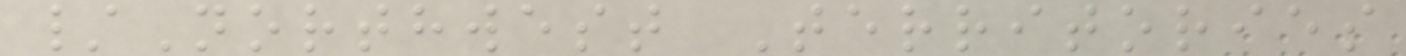/Northwest Territories
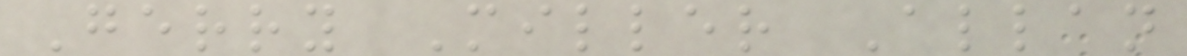Gerry Miller Allan
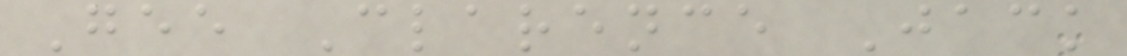Gee Clarence Jack
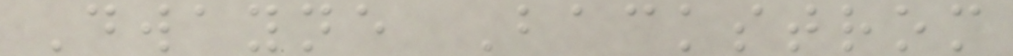Dwayne Backstrom
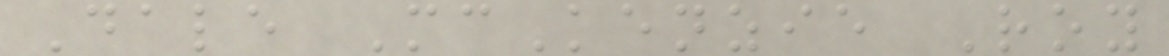Dale McKenzie Roy
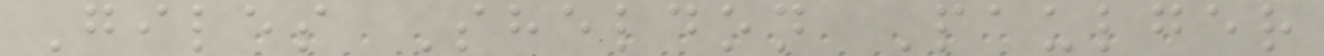Giles Sheldon Paulger
